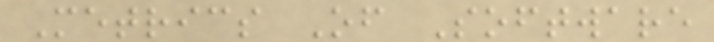Metrics Of Software
